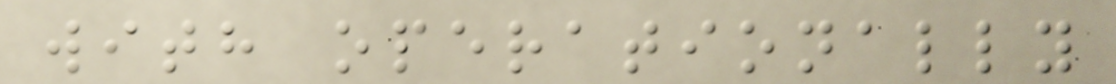with operationally
